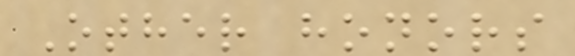Other honors
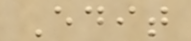Edit
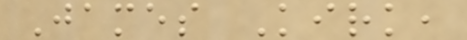James Kirk,
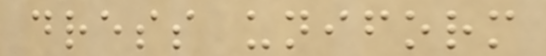dress uniform
